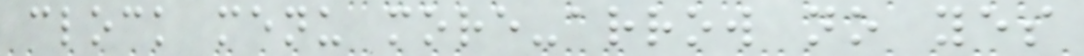clock menu more-arrow no yes
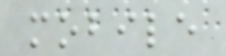mobile
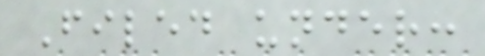Filed under:
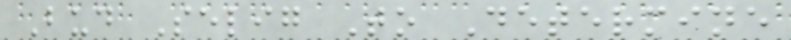Bud Selig To Determine
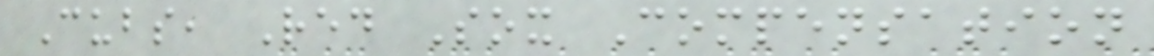Cubs, Red Sox Compensation
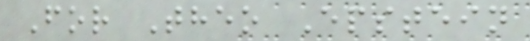For Theo Epstein
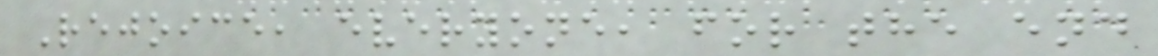Rejoice, everyone, for the end
